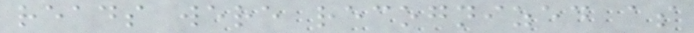reads were recognized as
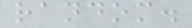random.
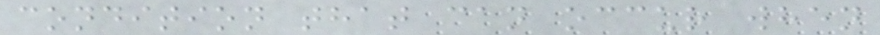condition that can occur when
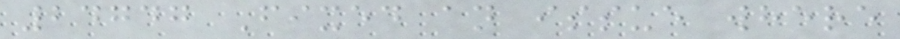24747 Fixed an issue where
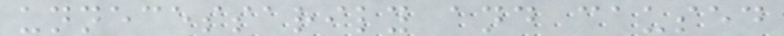unnecessarily and caused
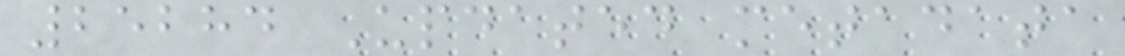25284 Updated metadata
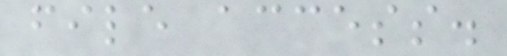file access.
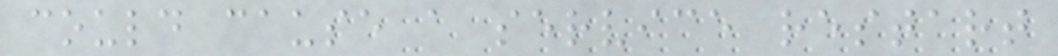could cause a service restart
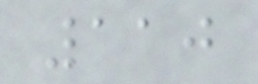110
